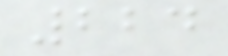224
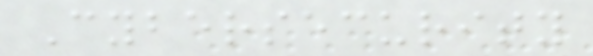Cybersecurity
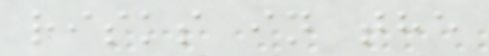risks in the
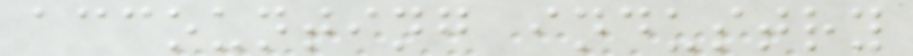accounting industry
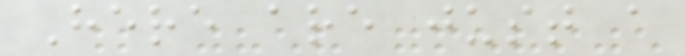Here are just a
